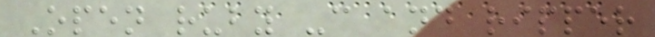Open ruby -c and ripper
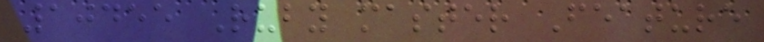10455 Ruby master Feature
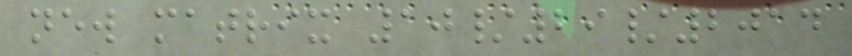new matrix 10/29/2014
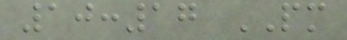10:17 PM
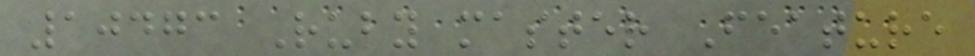10473 Ruby master Feature
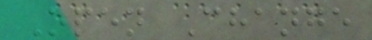Open Change
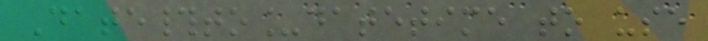Date#to_datetime to use
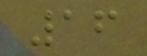16
